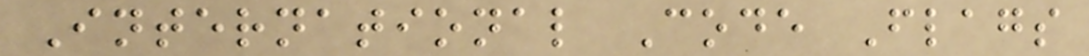International Code Flags
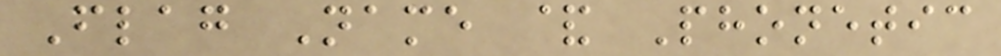Flag Name & Phonetic
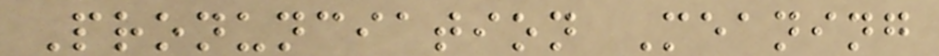Pronunciation Meaning
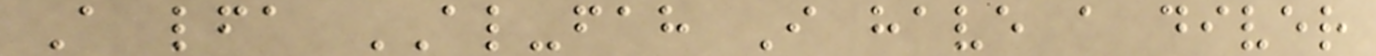A lfa AL-fah I have a diver
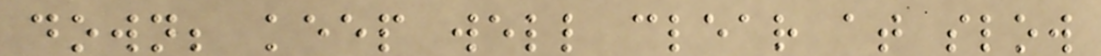down; keep well clear at slow
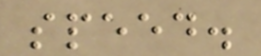speed.
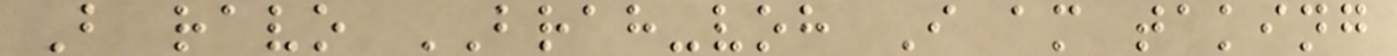B ravo BRAH-voh I am taking
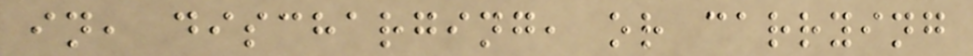in, discharging, or carrying
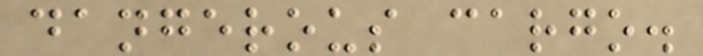dangerous cargo.
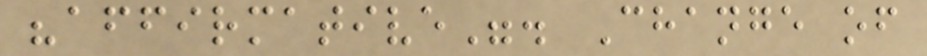"affirmative". Change of
